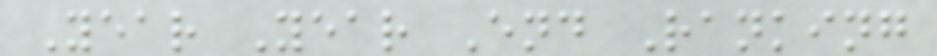Year Year End Ranking
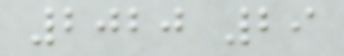2020 29
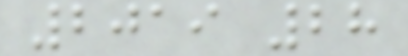2019 28
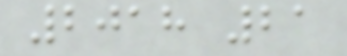2018 21
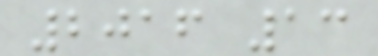2016 13
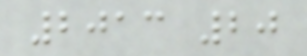2013 20
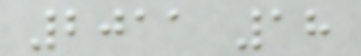2011 18
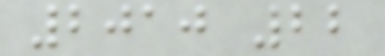2010 22
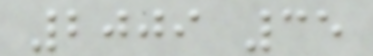2009 35
